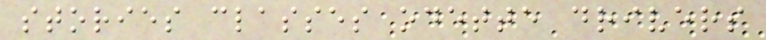stories classes odette drivers
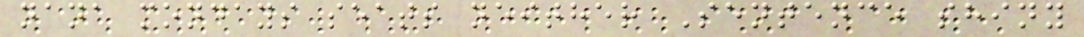nana mondays seats neither Sentence shiny
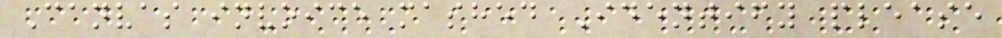Canvas invoice mashed Identify please
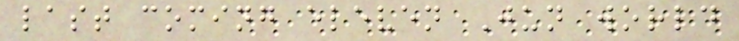last coming eleven Jun world
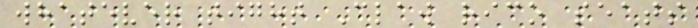whatever tight Claw rico seats
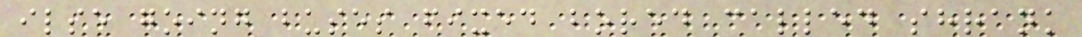ilse going buses fixed bored called shrank
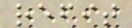refit
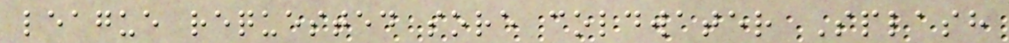league requested sore coldwater Splash
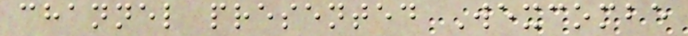channel presented Wexcombe
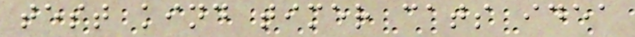test kind timer cats idea
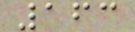163
